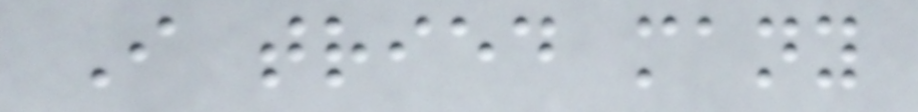I tried many
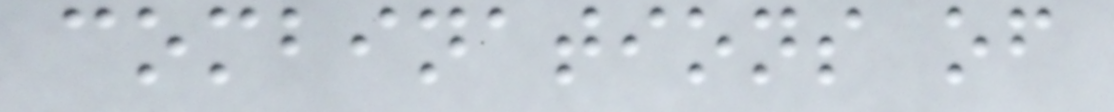combinations of
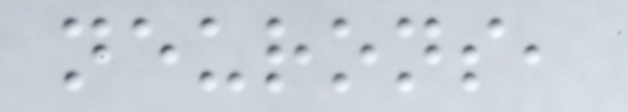neurons,
